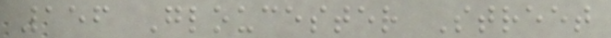156 Gloucester Street
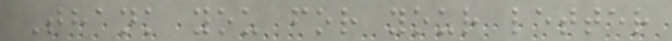Thank you for your letter
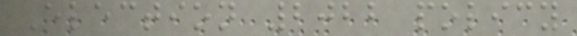Election 2022 policy
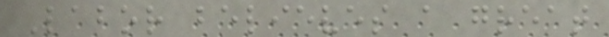Labor believes a great
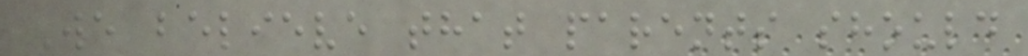We believe that parents should
